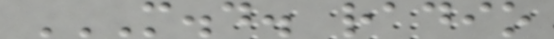M.D. RADIO
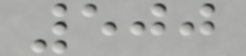500
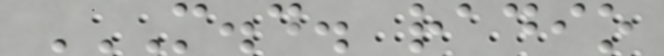M.D. RADIO
